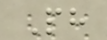Ph
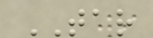TAR
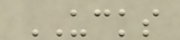UCKS
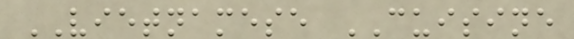VIETNAMESE CUISINE
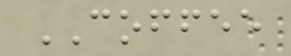COFFEE
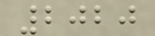2020
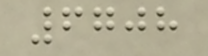6708
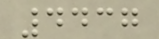4437
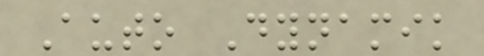Auto Dynamik
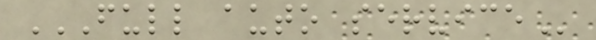FULL AUTO SERVICE
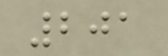201
